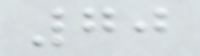70
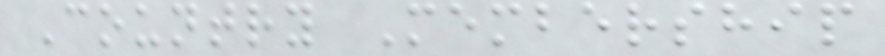Country Membership
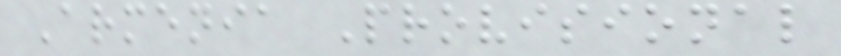Armenia Provisional
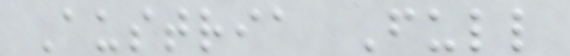Austria Full
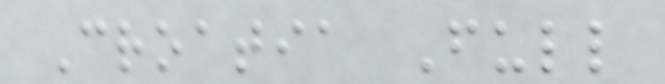Croatia Full
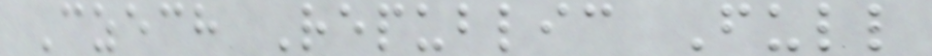Czech Republic Full
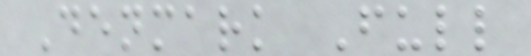Denmark Full
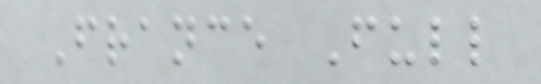France Full
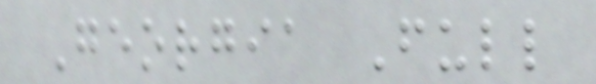Georgia Full
